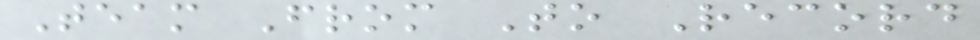Team From To Record
